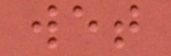wet
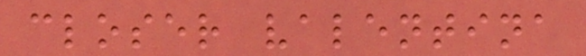closer valentina
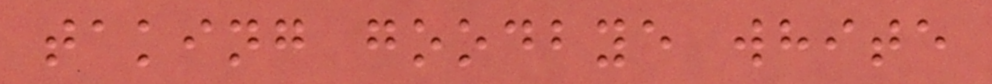taking goodbye white
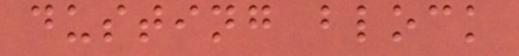dusting block
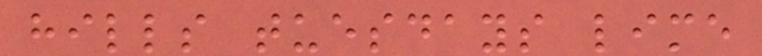hills tuesdays lime
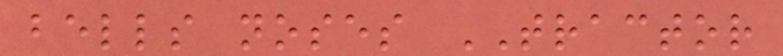bells noses TRACTOR
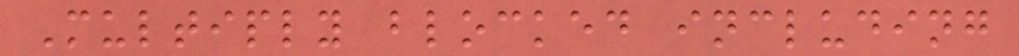Multiply blocked including
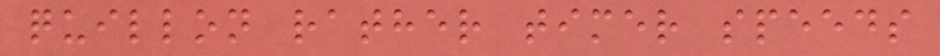quillon rather timer speeds
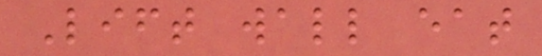Lift wall eat
